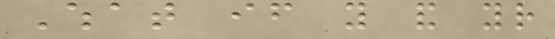What if you and your
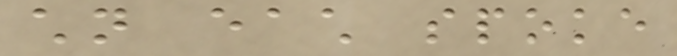children each spoke
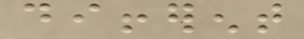different
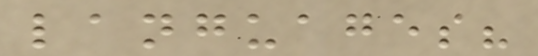languages?
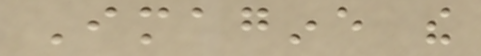Imagine the
